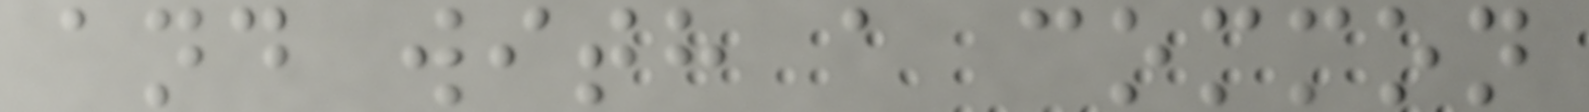and with a common
